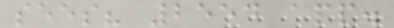sees? 2554 app.
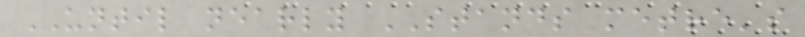UNTIL nearly STANDS metre's
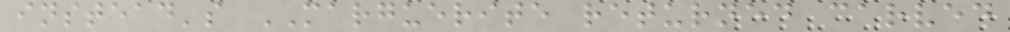instead's MARGUERITE returned carved
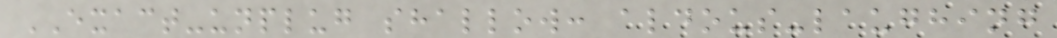EXACT-unplug shallow: aldous-laughing
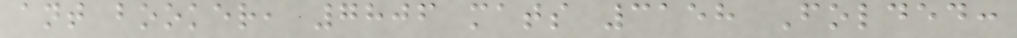ant booker, 7806 mats 3158 Folded:
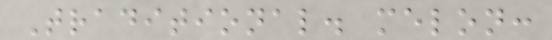Traditional. melon:
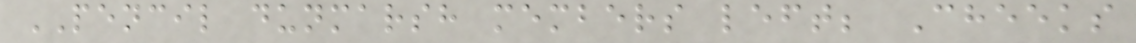PENCIL dunmarsh members left; Cheeks
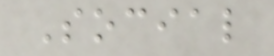Social
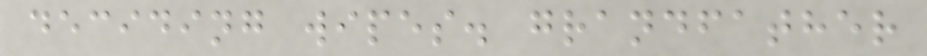deciding wipes. grandfather
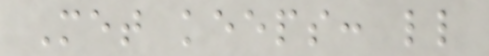Met keeps: ll
